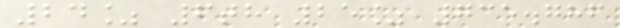24% 6th 25% 735.786
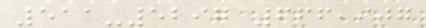511-5297 666,907
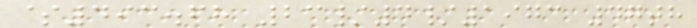$493.68 23/4/1973 47th
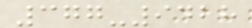377-9428
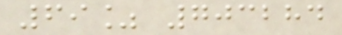69% 703284
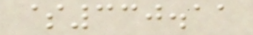$330.11
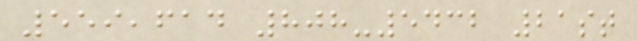559,614 808-5432 21st
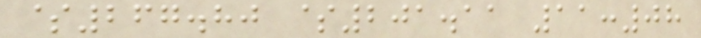$267.80 $201.11 11:08
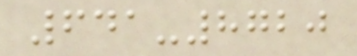641-8720
